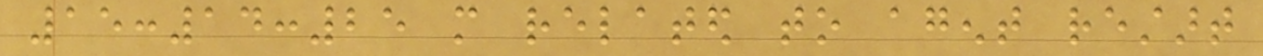15:14:25 more related to agent restart
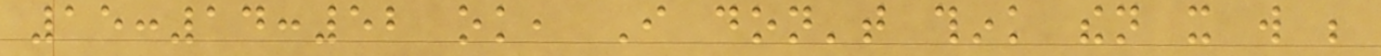15:14:52 ok, I don't think then it will be
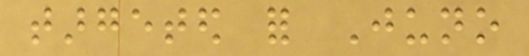targeted for Juno
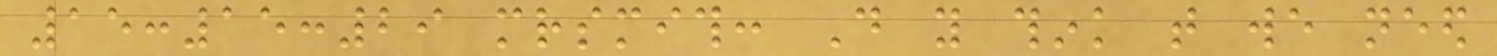15:15:29 mrsmith: Do you think that we need
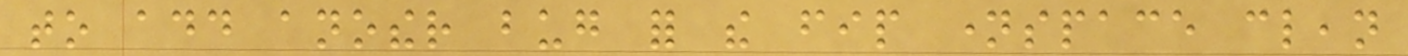to add another bug for the fip namespace clean
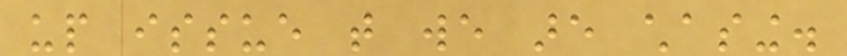up issue that we are chasing.
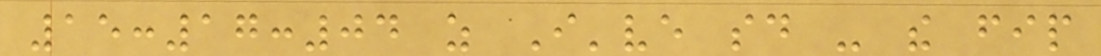15:17:04 as I've said - the fip
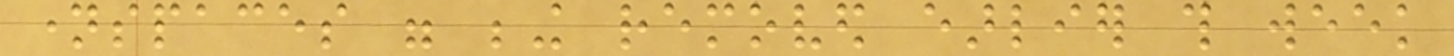namespaces were being removed earlier this week
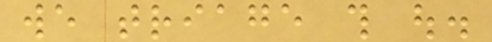we triage this out.
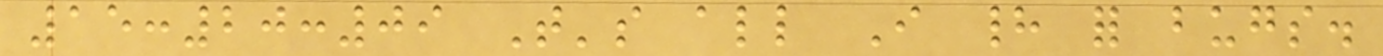15:20:09 That's all I had for bugs.
